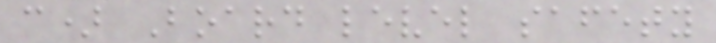c) Board level safety
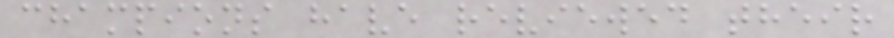champions have reviewed their
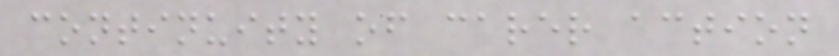continuity of carer action
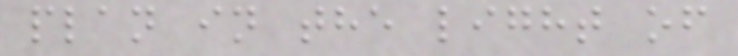plan in the light of
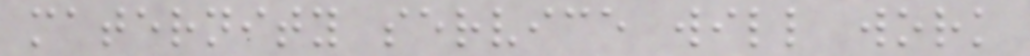maternity service will work
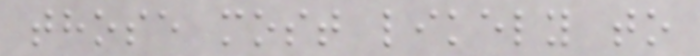those most likely to
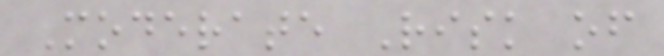Moderate Risk of
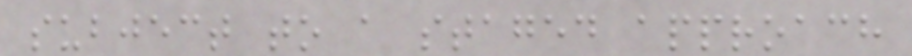subject to a staged approach
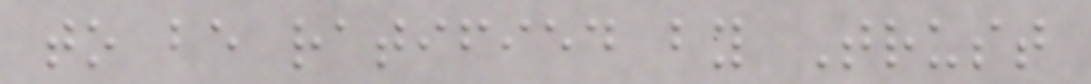to be ratified by Trust
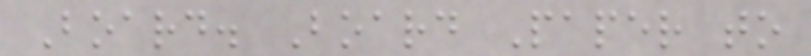Board. Board Paper to
